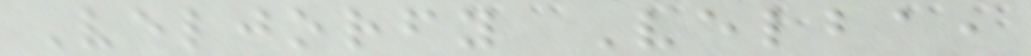Veljorfy Velba,
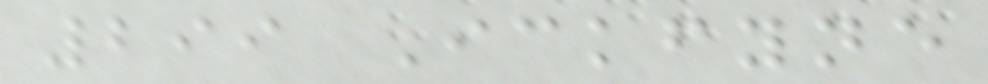299 Ickfyne
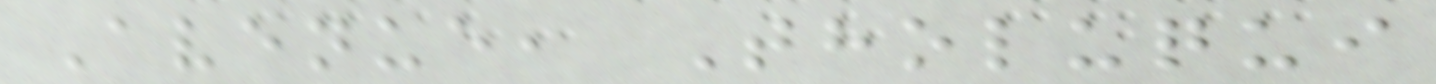Avenue, Tholuqui
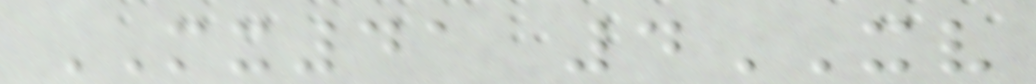MX41 4XV
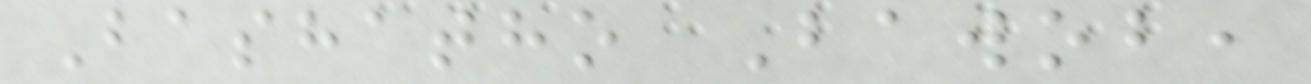Bashatho Bawob,
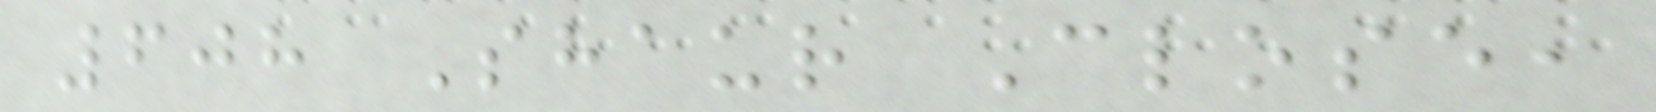608 Shaur Close,
